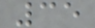35
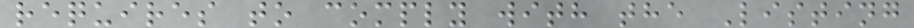requires to comply with the Listing
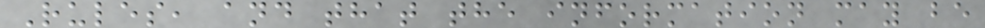Rules, and that the information may be
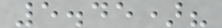5.45)?
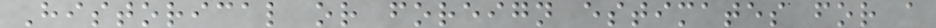Historical or foreign estimates for a
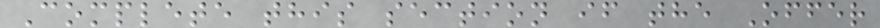Complete this section if the Offer
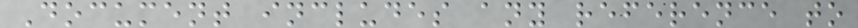Document includes any reference to
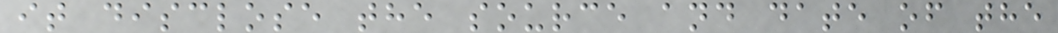it disclose the source and date of the
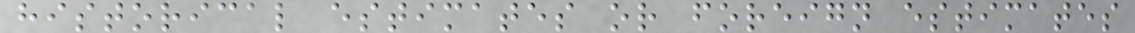historical estimates or foreign estimates
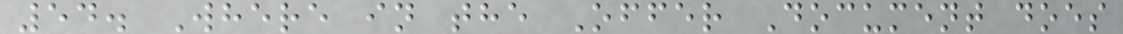54. Where in the Offer Document does
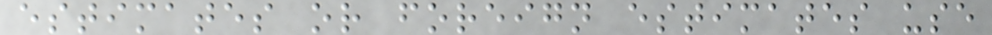estimates or foreign estimates use
